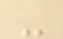-
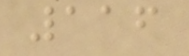116
